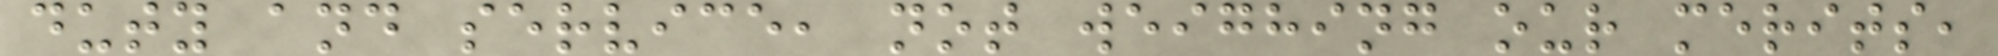duty and service, not weighing our merits,
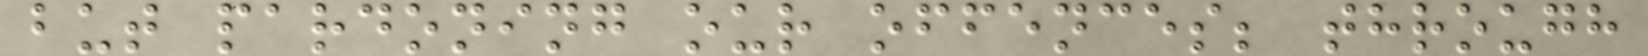but pardoning our offences; through
